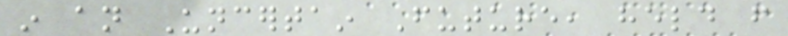in an Uncertain Future, held from
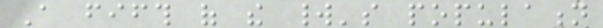A fifth of the world's population
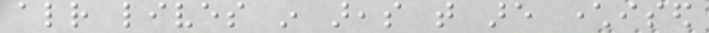already lives in areas that are characterised
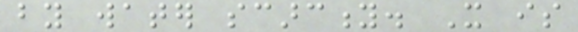by water scarcity. It is
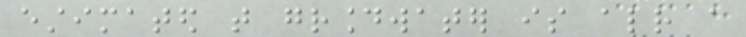estimated that groundwater is already a
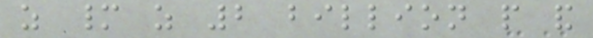as many as 2 billion people and
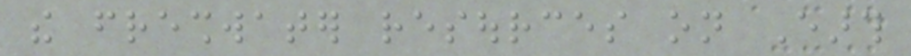the freshwater resources on Earth
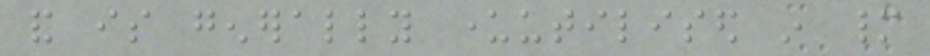and is generally underutilised in many
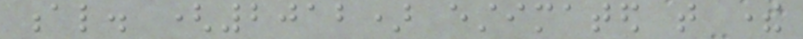al. (2012) estimated that there
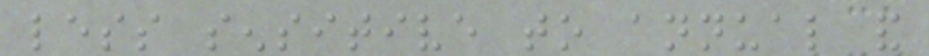less sensitive to annual and
